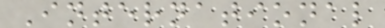International
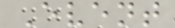Event
